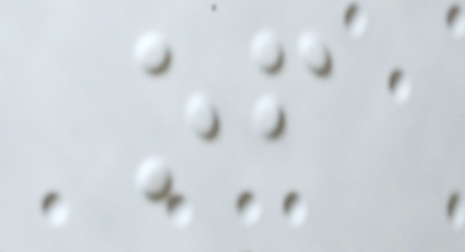of
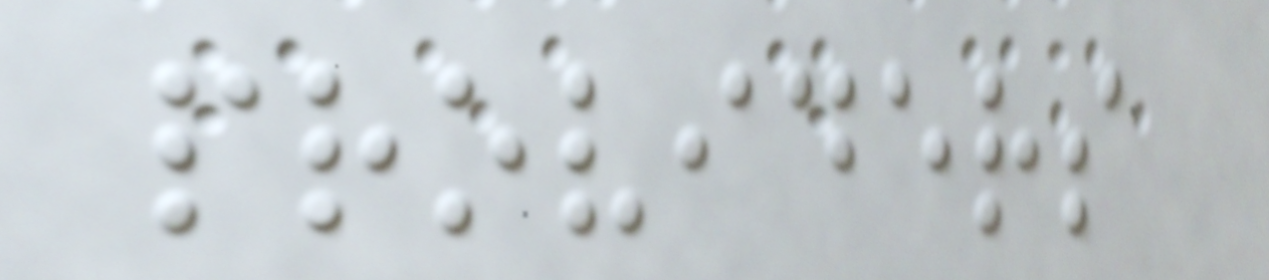providers
